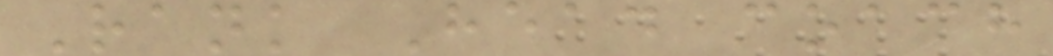Rank Head coach
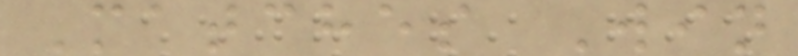Matches Win
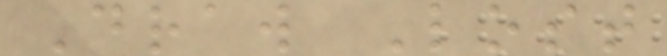Draw Lost
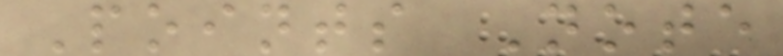Points Note
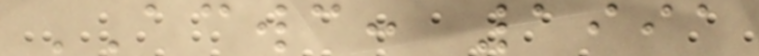ACWC: 1991
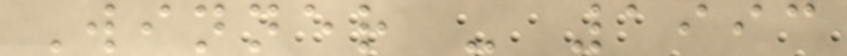Winner - 1993
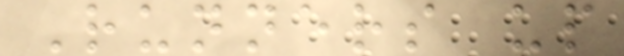Runners up
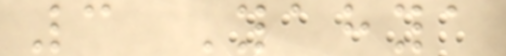3 Yahya
